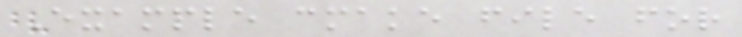Example cmake file for
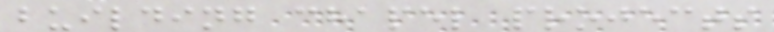building chapel projects
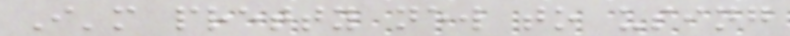I'm pretty new to using
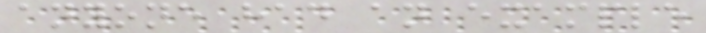anyone had an example
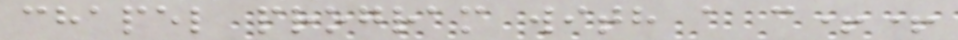chapel program with a c++
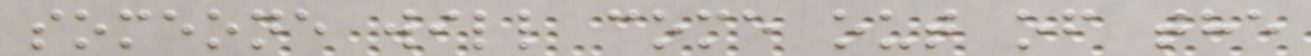someone will come out of the
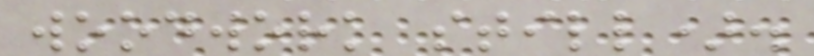woodwork still).
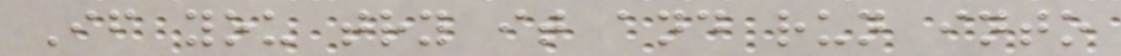If you try it and run into
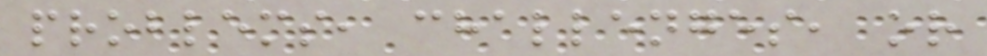problems, challenges, or
